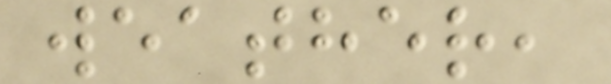weather,
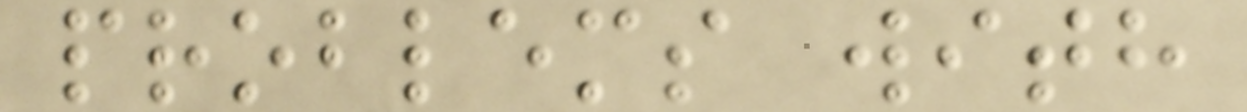problems with
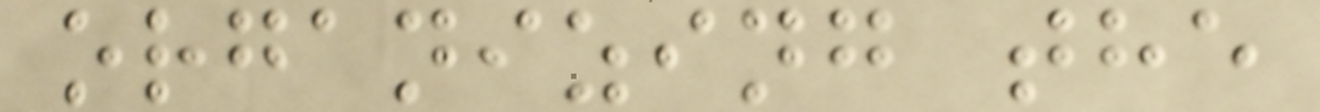organizing the
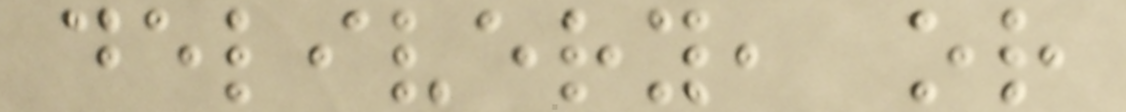delivery, or
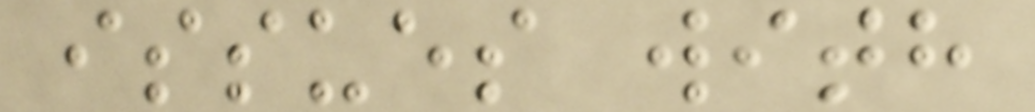issues with
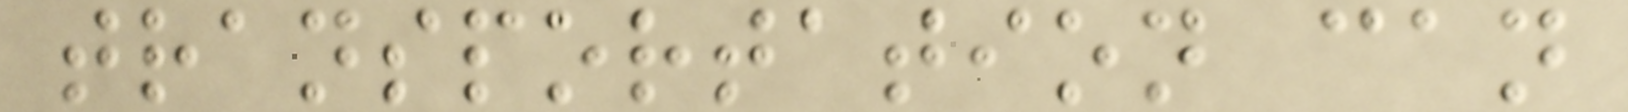transportation can
